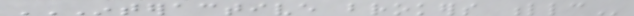INTERACTIVE BROKERS LLC
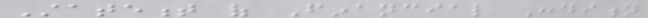Statement of Financial Condition
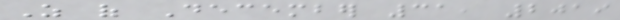As of December 31, 2019
